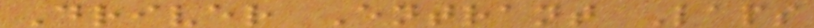Driver Entrant Laps
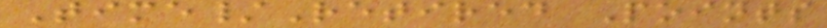Time/Retired Points
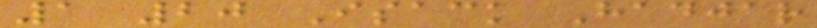1 20 Isack Hadjar
